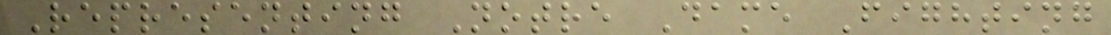Representing Notre Dame Fighting
